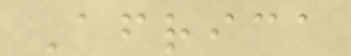Africa
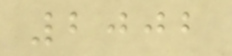2002
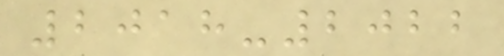2018-2022
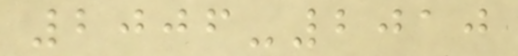2006-2010
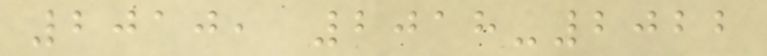2010, 2018-2022
